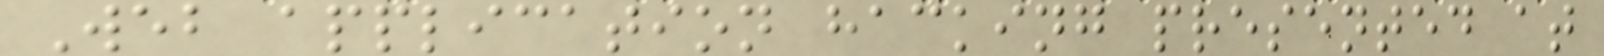Web application hacking presented at
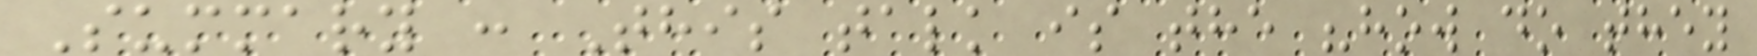Summary : This talk is the "how do they
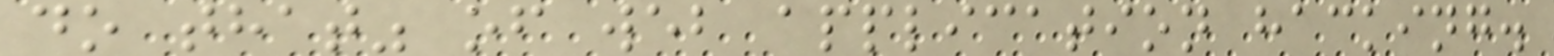do that" of web application hacking.
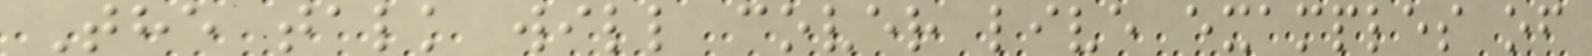The talk will cover live examples of
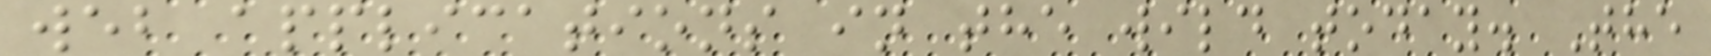web applications in the wild today. The
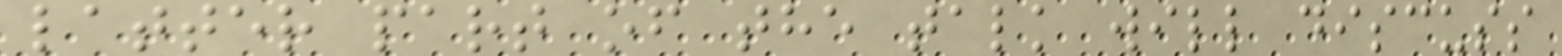latter part of the talk will discuss
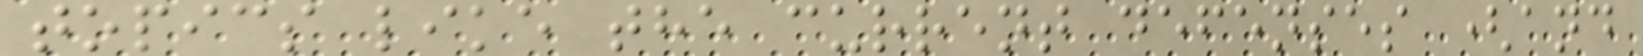topics like the current defenses (and
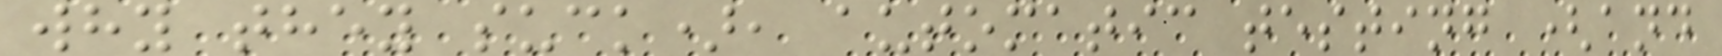why they suck), automatic testing (and
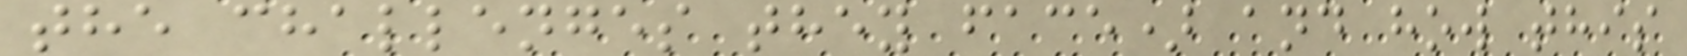the challenges they face) and how this
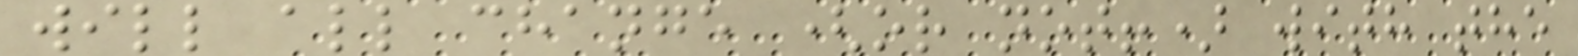will all change (or not!) with the
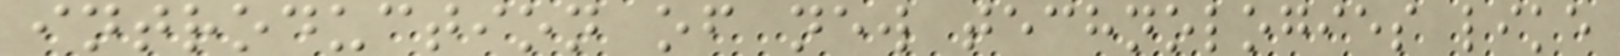introduction of new technologies like
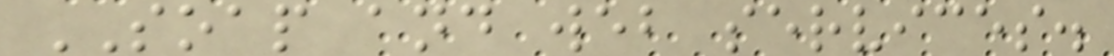SOAP and web services.
